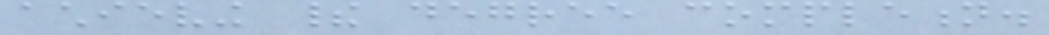achieving their degree completion.
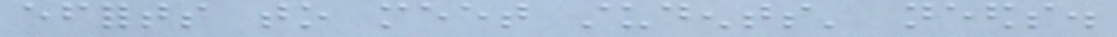efforts to meet students' needs.
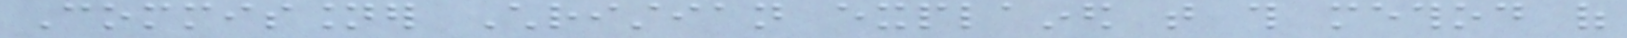Commissioner Christian explained that this method of
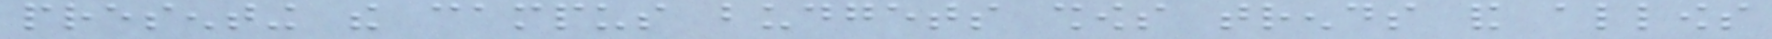presenting the campus budgets shows trends and allows
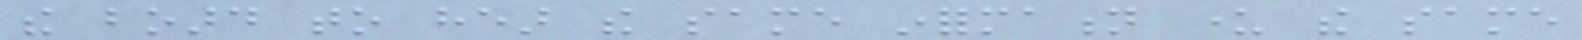the board to hear the same information under the same
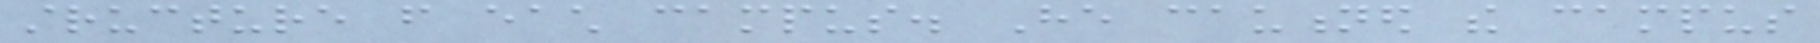structure from each campus. He cautioned the campus
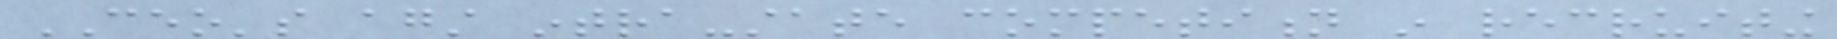CEO's against intra-state competition in recruiting
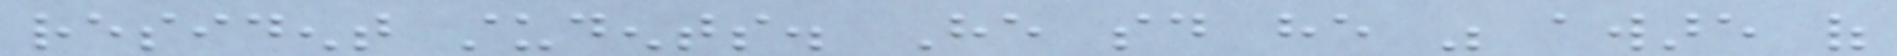resident students. He said he was aware of
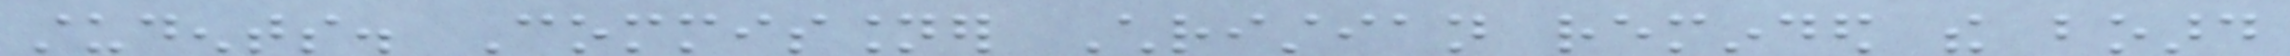students. Commissioner Christian reminded the board
